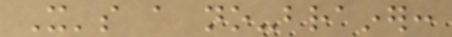It's a no-brainer:
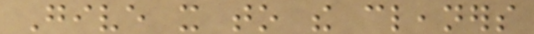Give it to the cleaners
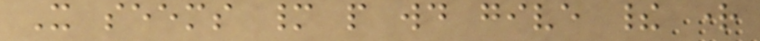It seems many people would give their right
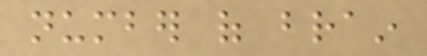number of brain
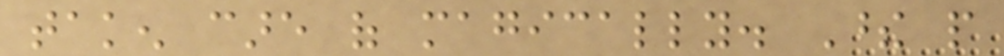taken care of magically. These people
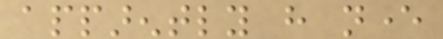apparently have never
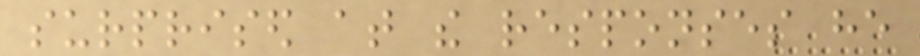surprised at the responses he
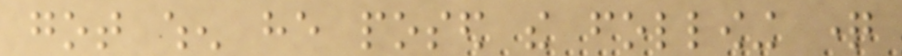got when he posed the following question
